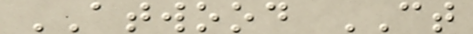ATWOOD CT
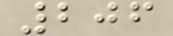206
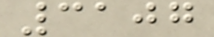3107
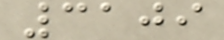3109
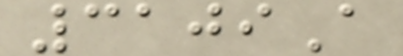3109A
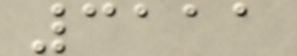3111
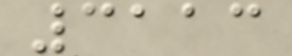3113
